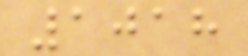1018
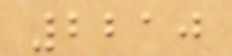2210
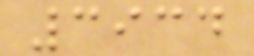3934
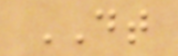DT
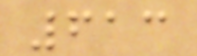613
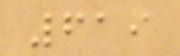619
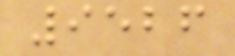9526
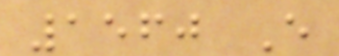1560 E
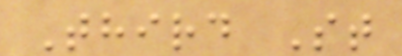Third St
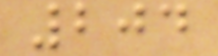204
